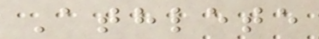Athlete
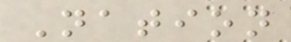Nation
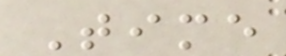Time
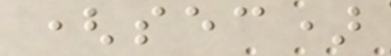(sec)
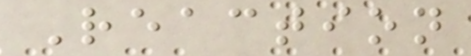Reaction
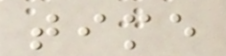time
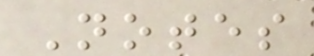Notes
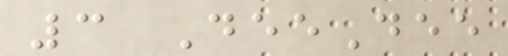3 DeeDee
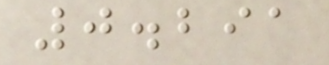0.291
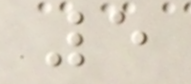5
